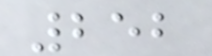252
